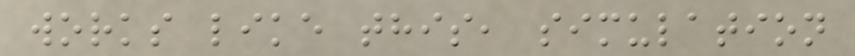works like this, simulation
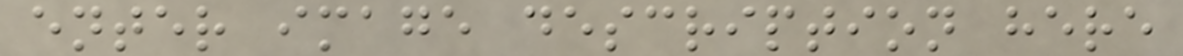enter image description here
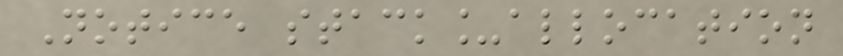Notice stack_allocation
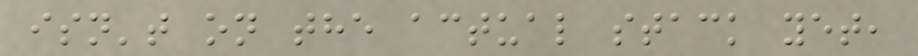isn't on the actual stack yet,
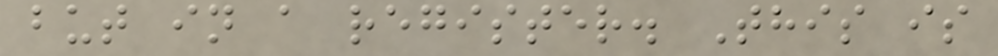but in a register. This is
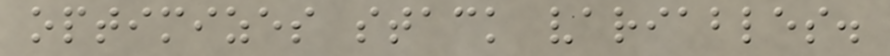optimizes stack variables.
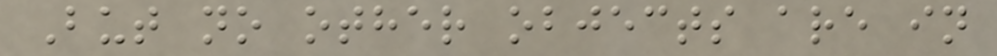But no other objects are in
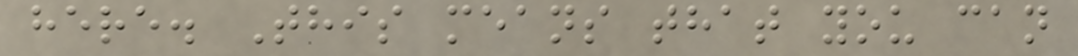here. This means that you can
